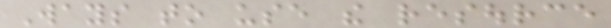Ways to use the resource
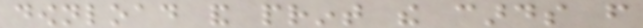download and print the cards from
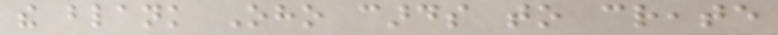the blank Oho cards to create
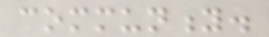community.
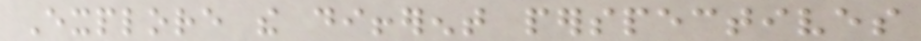Explore the different perspectives
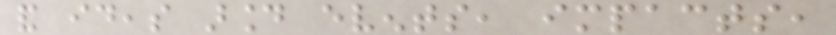and ideas around events, impacts,
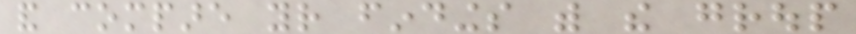and compare your findings with the group
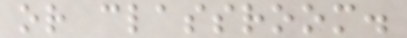or classroom.
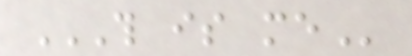THIS IS ME
